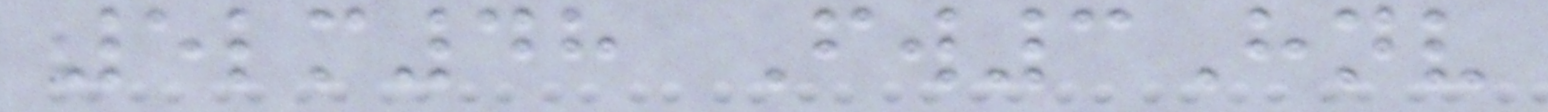5lm48 Fw3Hnv
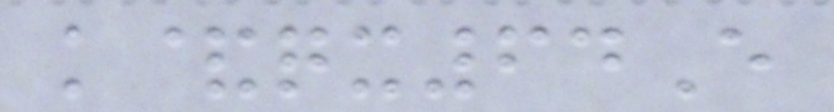k&qx64E
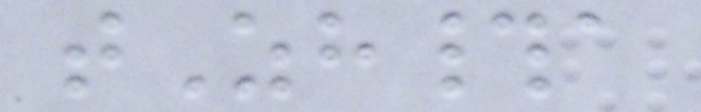tZh#a
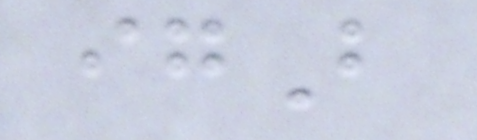igB
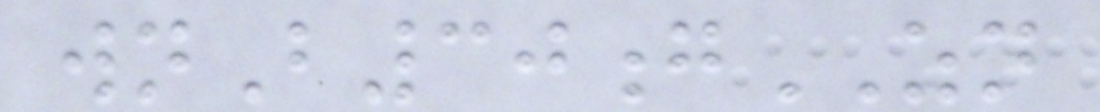wnB30gZN
